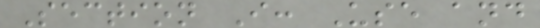Section I: Use and
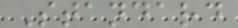Standard
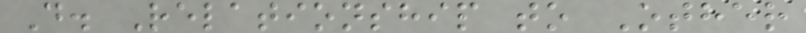D. Relationship to Other
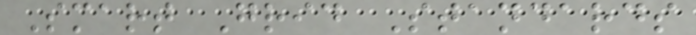Smart Grid Standards
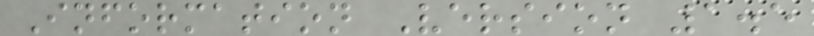Information Version 1.5
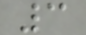3
